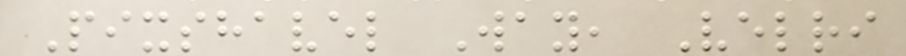Pixshavel Way, Velri
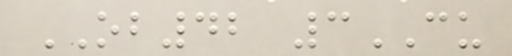OB42 3CU
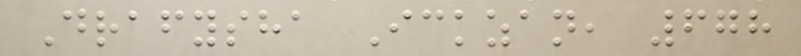Drafysha Ickzan, 678
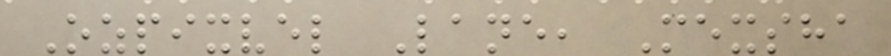Ozpixvel Lane, Mexsha
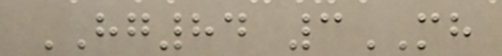HG84 3MH
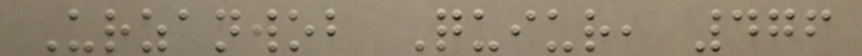Urzanwob Quiur, 476
